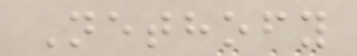Nethofy
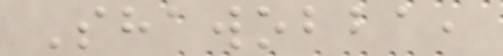Shawobba,
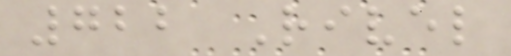722 Rivel
